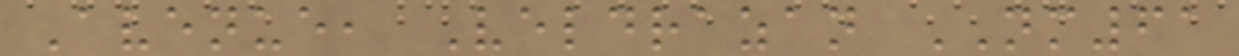Avenue, Veldrazan NM61
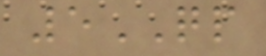5QP
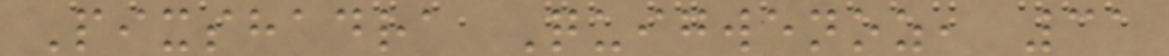Pixshadra Quigwenoz, 31
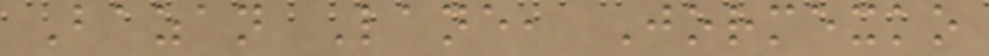Bazan Lane, Jormexko
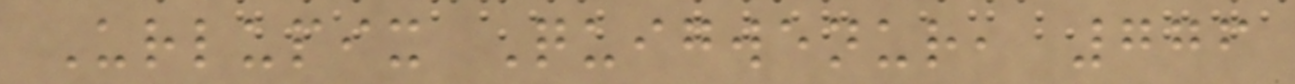Urlupix Quigwenur, 776
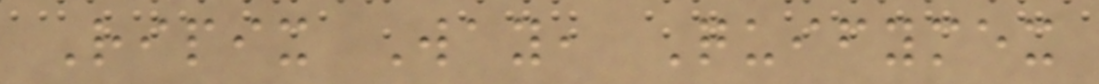Ripix Way, Quifymex
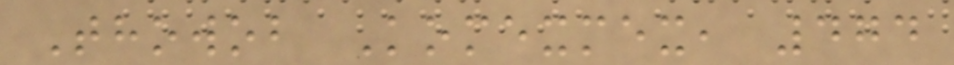Thowob Komexmex, 474
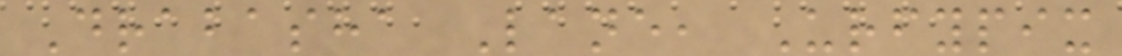Drabasha Lane, Urfypix
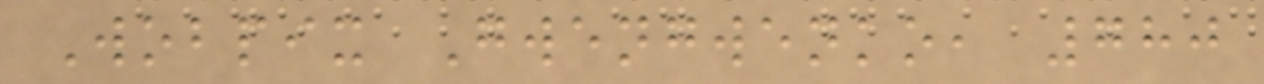Wobpix Gwengwenko, 780
